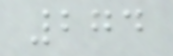274
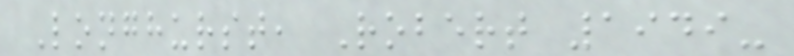Longhurst, Robert 1949-
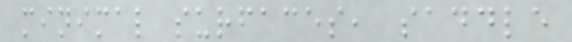minimal surfaces, saddle
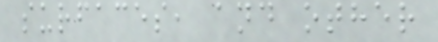surfaces, and other
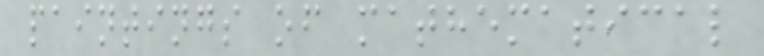paintings of mathematical
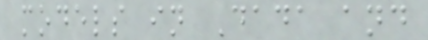models in Dada and
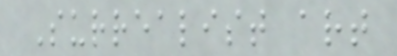Surrealist art
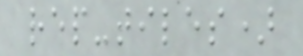rep-tiles)
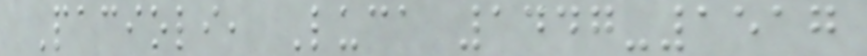Pacioli, Luca 1447-1517
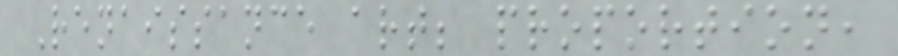Renaissance art; proportion,
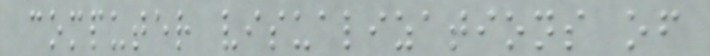computer visualizations of
